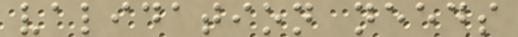validation needs
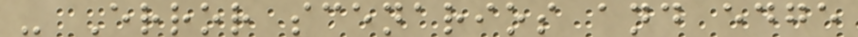- Error scenarios and edge
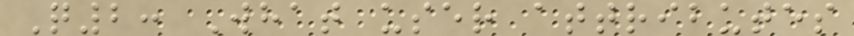Q2: What user attributes
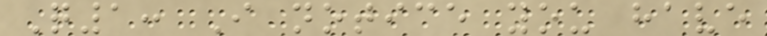Q1: I notice you have
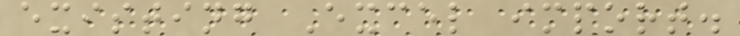existing Excel import.
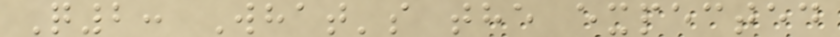Q2: What's the expected
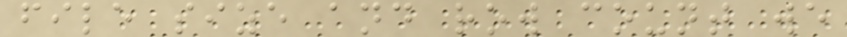file size and row count we
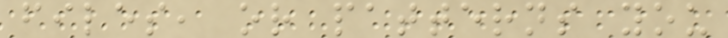files, or patterns you
